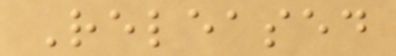Released
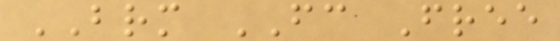BRM FC Free
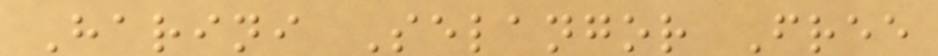Harini Selangor Free
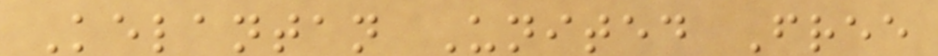Kelantan United Free
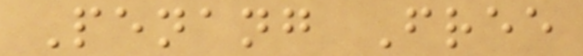Penang Free
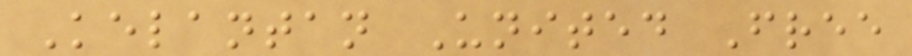Kelantan United Free
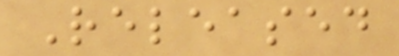Released
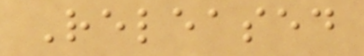Released
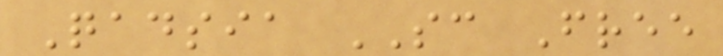Qadsia SC Free
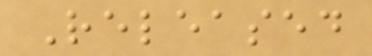Released
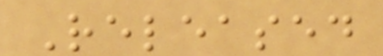Released
